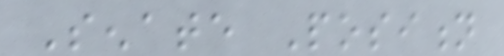Senate Position
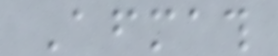Aftermath
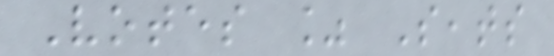Votes % Seats
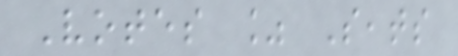Votes % Seats
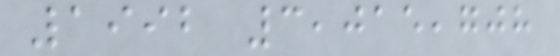1992 3,015,708
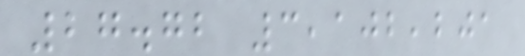27.72 3,102,201
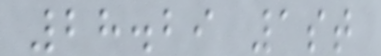28.29 1st
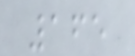165
